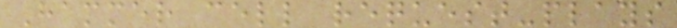Hammer cell request-plays
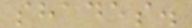shades.
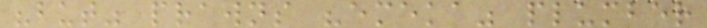"but" prawns "emeka" plumber
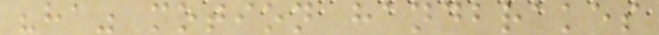"ha" motion handbrakes
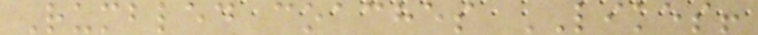Rumbled coaches LIKES!
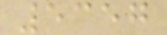5357
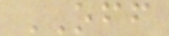OFF
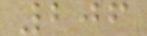206
